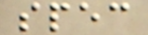spec
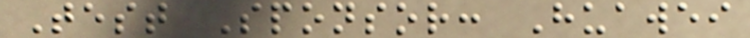Test Sponsor: Huawei
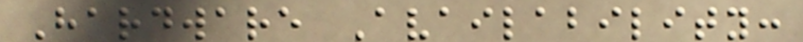Hardware Availability:
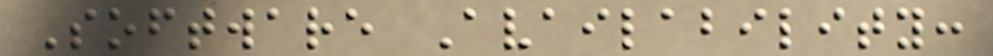Software Availability:
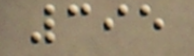395
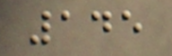145
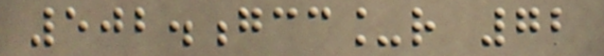502.gcc_r 72
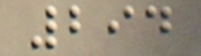294
